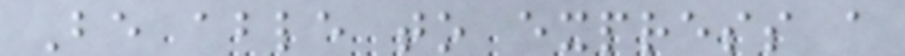Be able to express a
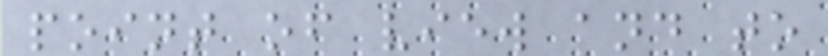point of view and to
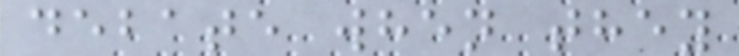debate when they
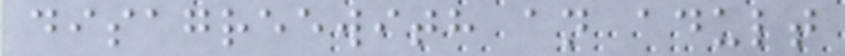disagreewith an adult
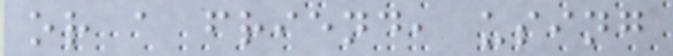or a friend, using
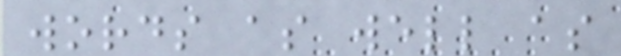words as well as
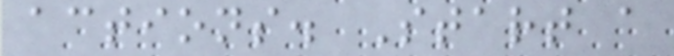actions. Start a
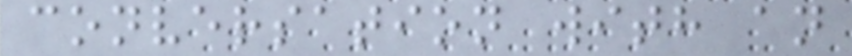conversation with an
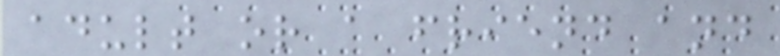adult or a friend and
